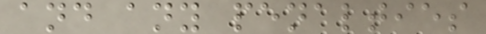and any penalties
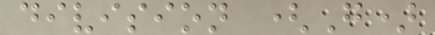division (G)
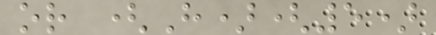or (H)(5)
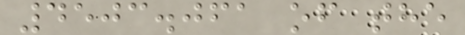4503.061 of the
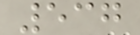537
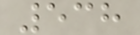538
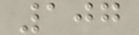107
